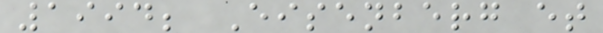1994; Eisenberg et
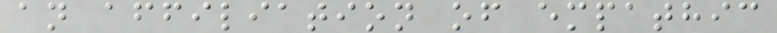an affiliation of empathic
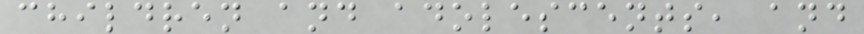children and adolescents, and
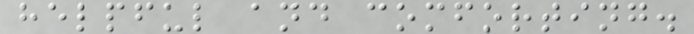helpful and comforting.
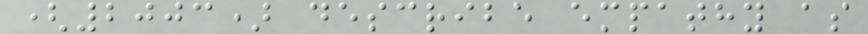(2003) describe empathy as
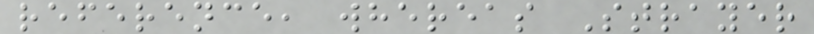reference, whereas Strayer
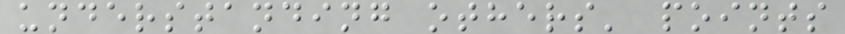understanding others' points
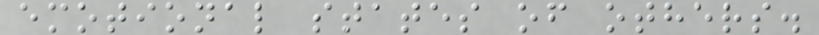emotional states of others.
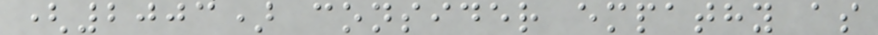(2003) consider empathy as
